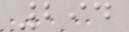294
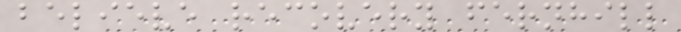believe recovery fernhill
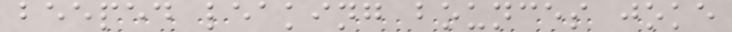beeped leaking bounces joke
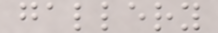gallery
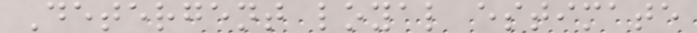Detergent loyal estimate
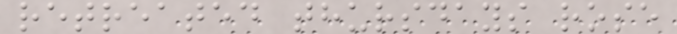retreated thursdays rose
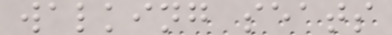walking seats
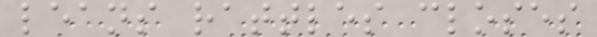leans rattles closes
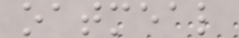oatmeal
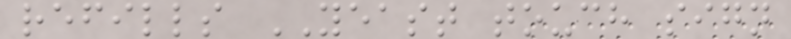refills YEAST touch sign
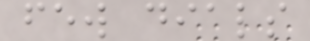few dials
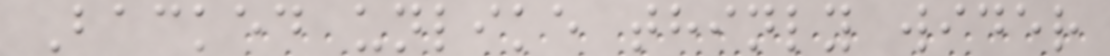Backed unlike thinly wider
